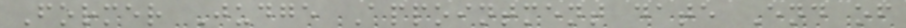Former Judge Appointment date End of
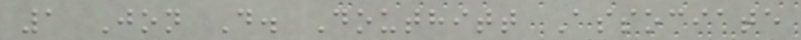1 Jon D. Douthitt Associate
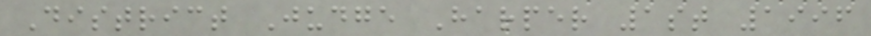District Judge Harper 1st 1996
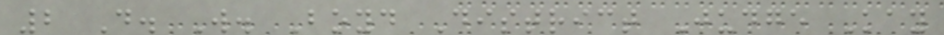2 D. W. Boyd District Judge Kay
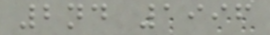2nd 1996
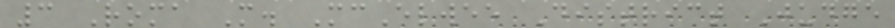3 Roma M. McElwee District Judge
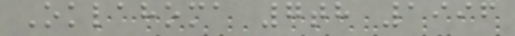Oklahoma 7th 1996
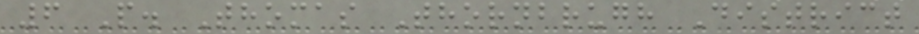6 P. Thomas Thornbrugh District
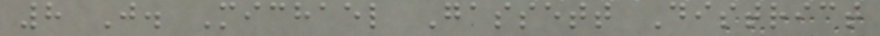8 J. Michael Gassett District
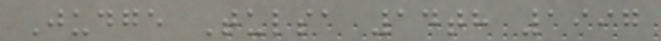Judge Tulsa 14th 1997
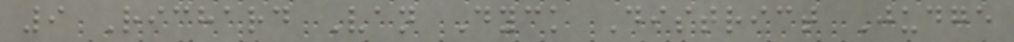9 Richard Van Dyck District Judge
